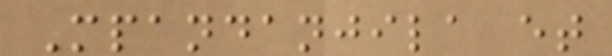Mpandanjila et
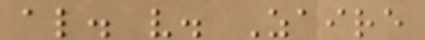al. v. Zaire
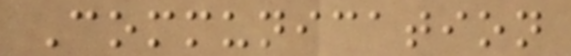Communication
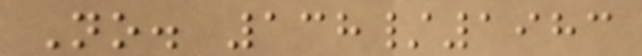No. 138/1983
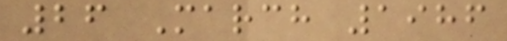26 March 1986
